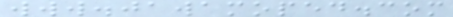www.jawamoped.com
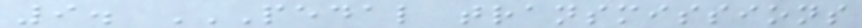9. PEDAL TRANSMISSIONS
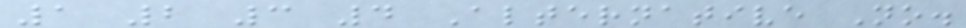1 2 3 4 Alternative No.
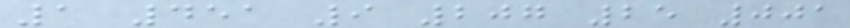1 451 9 207 25 001
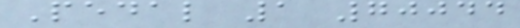Pedal 1 70044
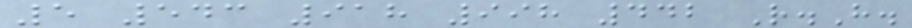5 543 918 998 442 R.H.
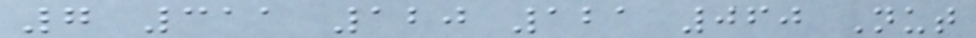7 311 120 121 060 Nut
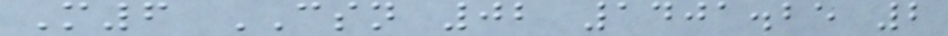M6 CSN 02 1401.25 2
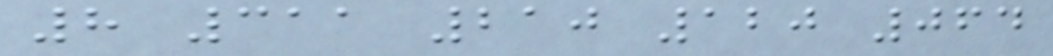8 311 210 120 064
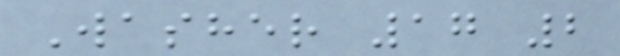Washer 17 2
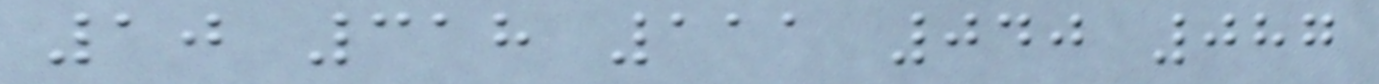10 318 111 040 087
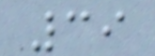39
